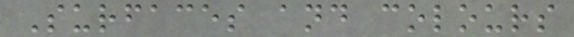Surfaces and colours
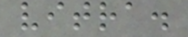vitra.
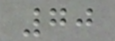70
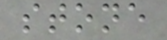stone
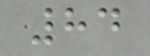84
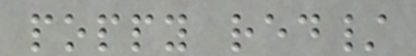poppy red/
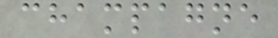champagne
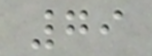79
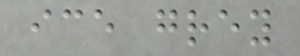ice grey
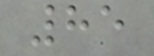85
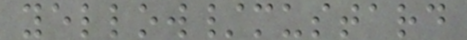yellow/mustard
